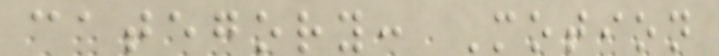category: Motion
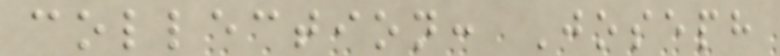collection: Joseph
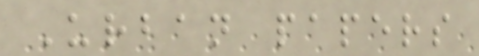Urban papers
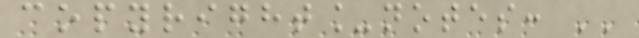copyright_notes: ''
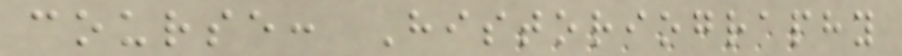course: Historiography
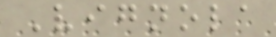Vignola
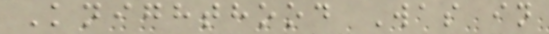Knighthood Was in
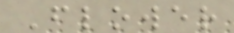Flower
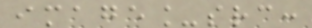image_src:
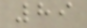89
